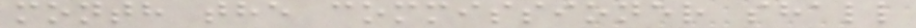month the commissioner shall
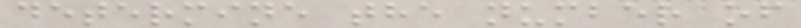determine the number of
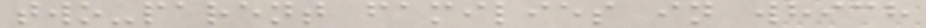two-parent families in which
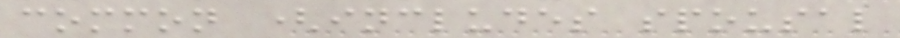common (includes spousal
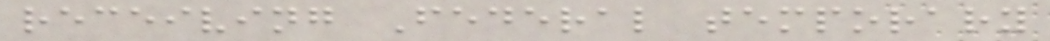receiving Federal temporary
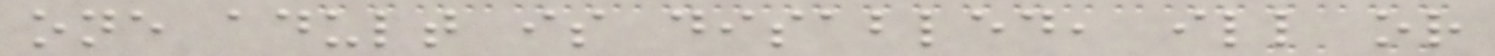one adult is disabled, ill or
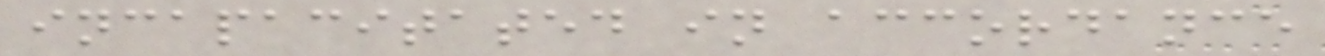incapacitated in accordance
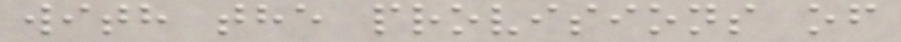with the provisions of
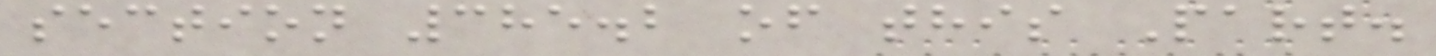section 385.2 of this Part.
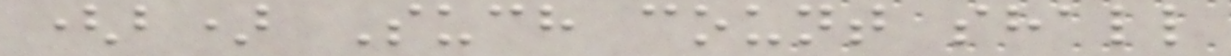(b) Such count shall
